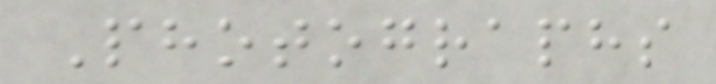Photographs
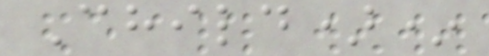Child)*
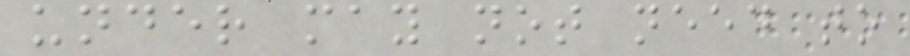under may not need to
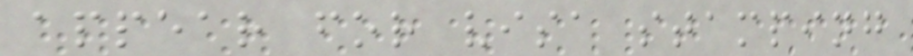appear for visa stamping
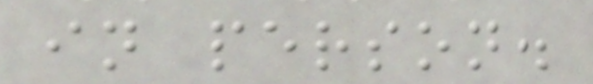in person.
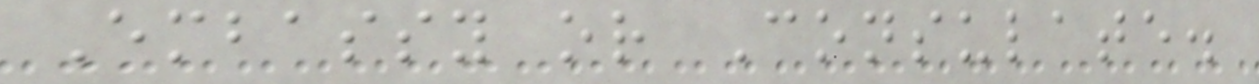Embassy or Consulate.
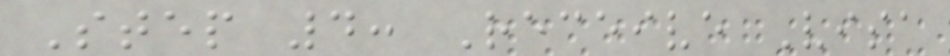Step 4: Receive Visa
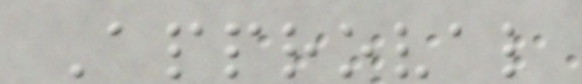Approval
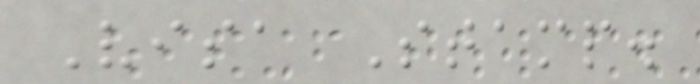Visa Stamp.
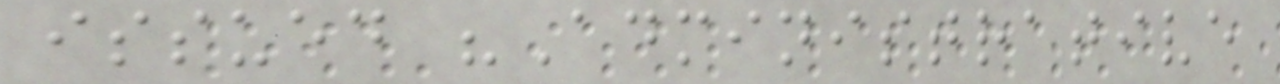issued "Administrative
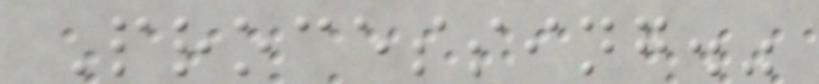Processing."
